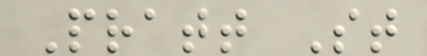Pratt St
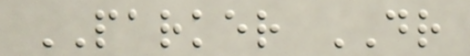PARKER DR
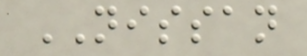NISSAN
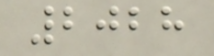2028
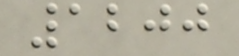1200
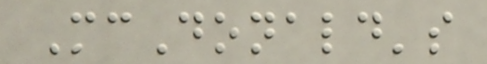McDonald's
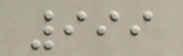999
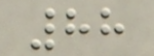88
